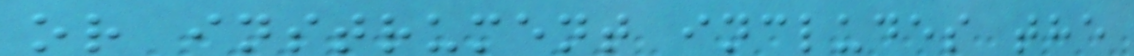or instrument includes the
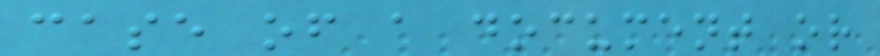case of a document or
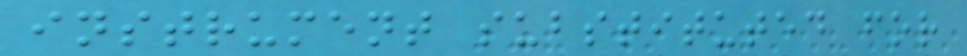instrument substituted for
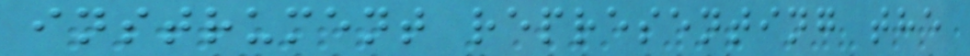instrument representing the
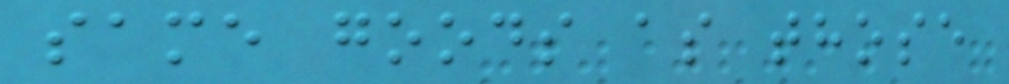same goods as those
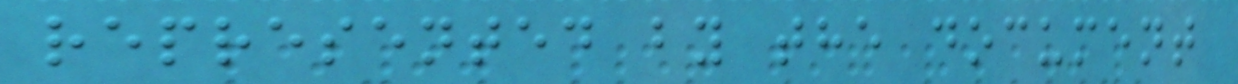represented by the document
